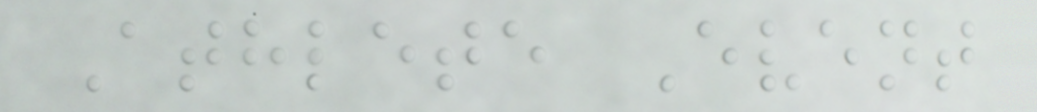Athlete Event
